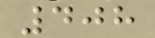408
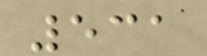531
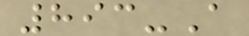893-A
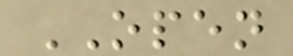OPEN
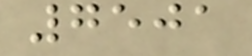7501
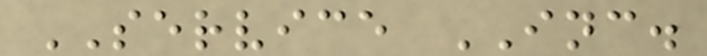SERVICE INC.
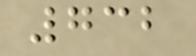732
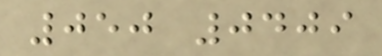050 0409
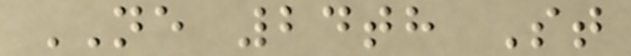NE 24th St
